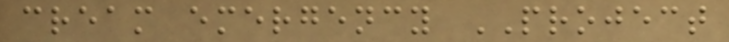cream emergency PROJECT
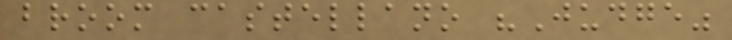broom castellano "Judge"
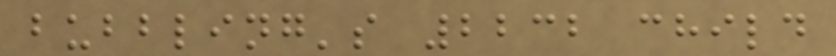bubbling's 2232 child
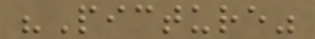"Picture"
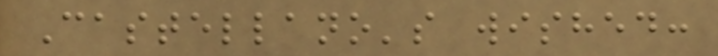Castellano's wished:
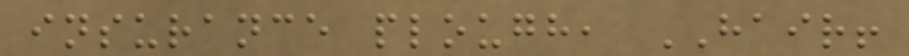insurance plough, HAIR!
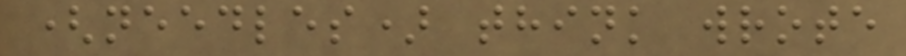(needles) think wrote
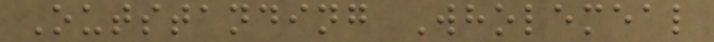Outstanding Wholemeal
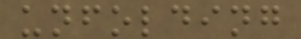unfolding
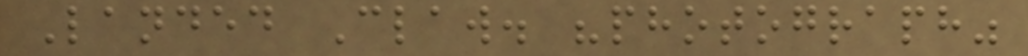Landed Claw. "photograph"
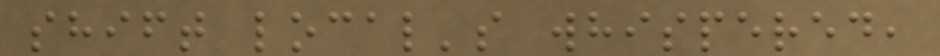shift local's whispered,
